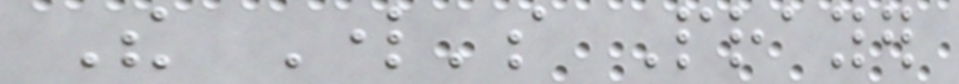The Lord's Prayer
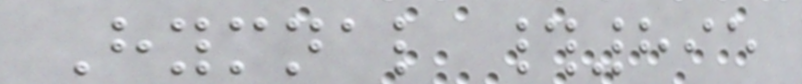Hymnal #895
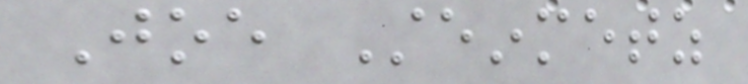Joe Steinmetz
